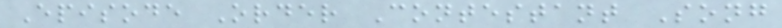Episode Order Contestant Song
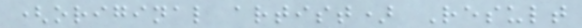(original artist) Result
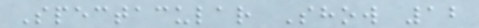Spectacular Show 12
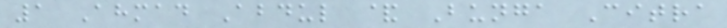1 Ahmad Abdul & Bunga Citra
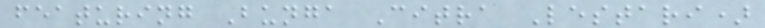featuring Bunga Citra Lestari)
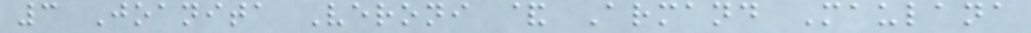3 Joanita Veroni & Armand Maulana
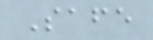Safe
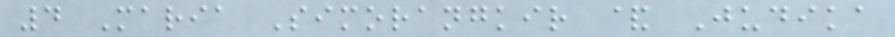4 Maria Simorangkir & Judika
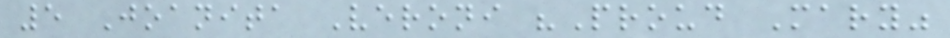5 Joanita Veroni "Proud Mary"
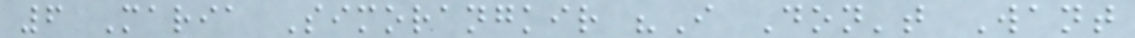6 Maria Simorangkir "I Don't Want
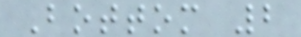Bottom 2
